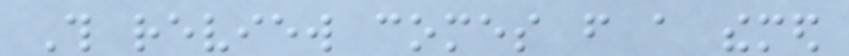This review comes from a themed
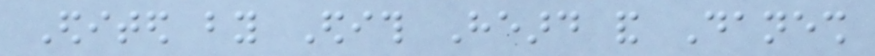Edited by Edith Heard and Danesh
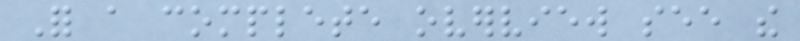For a complete overview see the
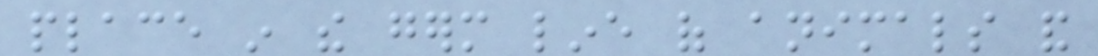place in the germ line of animals and
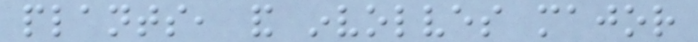plants, and involves major
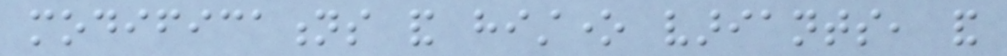modifications and histone variants, and
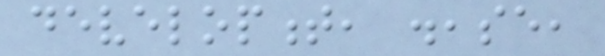development, disease,
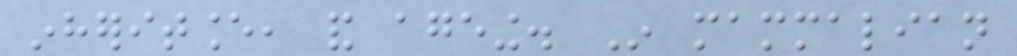inheritance, and ageing. In mammalian
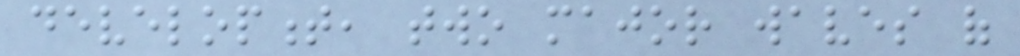development, two major waves of
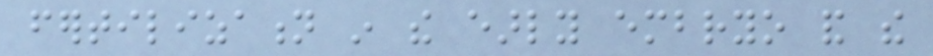fertilization in the early embryo and the
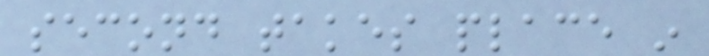second takes place in
